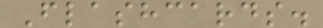Flashcards.
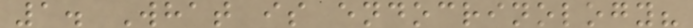1. What is endocrinology?
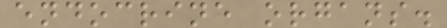endocrine organs.
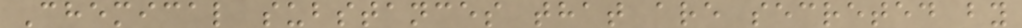Chemical substances that are secreted by
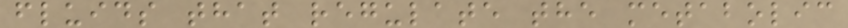fluids that regulate the metabolic
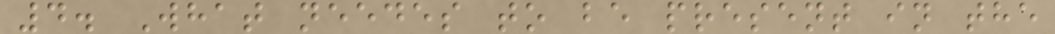4. What needes to be present in the
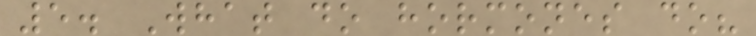5. What do hormones do?
